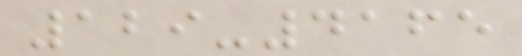129-4165
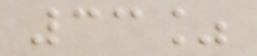33%
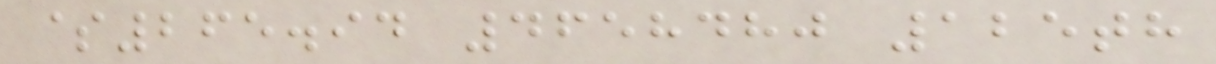$265.94 4658480 125th
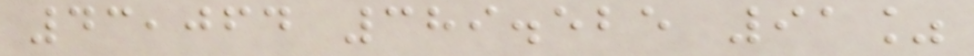43,064 389.525 91%
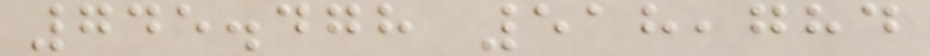745.478 518,784
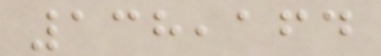138,164
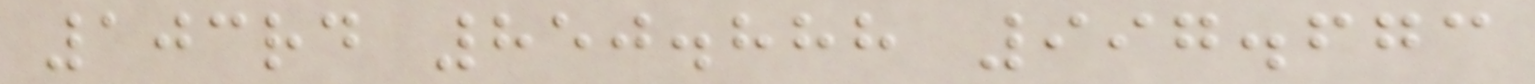103rd 850.888 997.673
